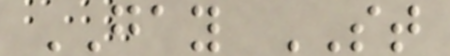GAY ST
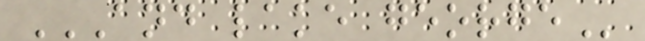AND LAKE GEORGE
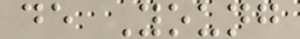de Young
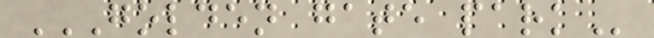GOLDEN GATE PARK
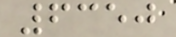6350
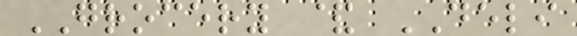GROCERY & DELI
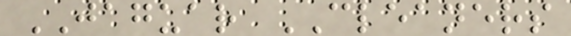JAGUAR CLEANERS
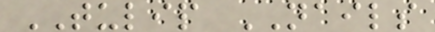TULIP NAILS
